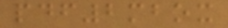pdf2mbox
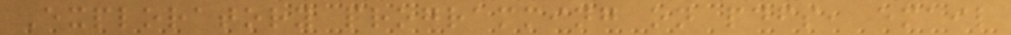Exploratory programming on pdfs, email
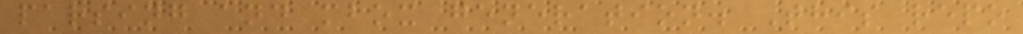parsing and mbox generation. This repo
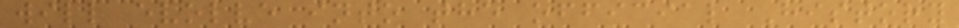will evolve into the official History
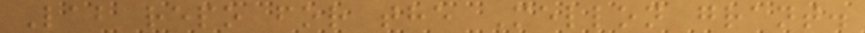Lab repo for the Mellon grant.
